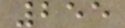255
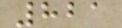821
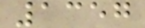1357
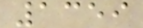1359
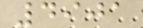4901
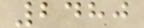2480
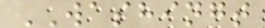WASHINGT
